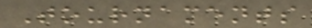Tournaments
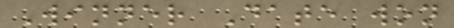Winner Date won
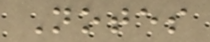Notes
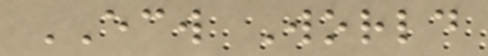ECW World
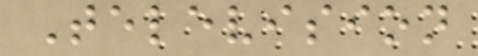Television
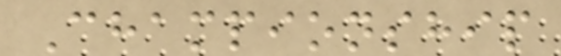Championship
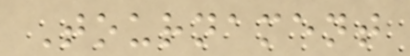Tournament
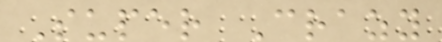Super Crazy
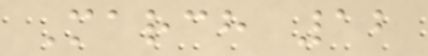March 12
